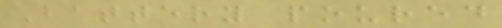Battery poured
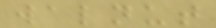walnut
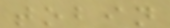tobin
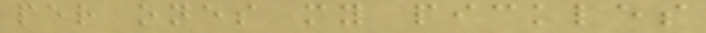per ones my pickles
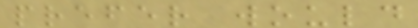prefer would
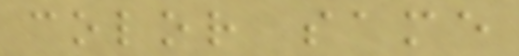color same
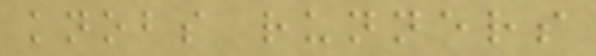knobs runners
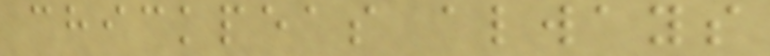chickpeas always
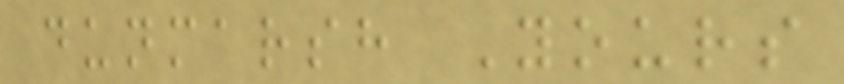dunmarsh Yours
